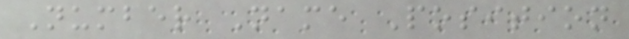Number Name Position
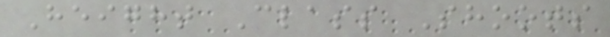Height Class Shoots
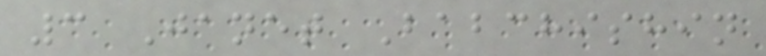3 Janet Babchishin
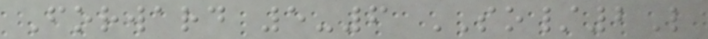Forward 5-6 SO/2L
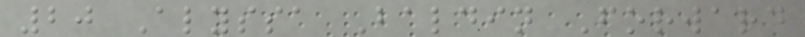20 Alyssa Baldin Forward
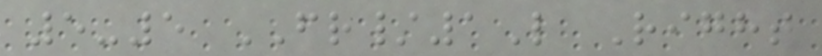5-5 FR/1L Right
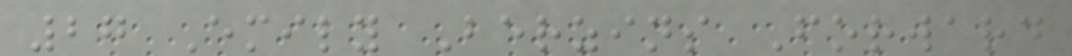27 Emily Berzins Forward
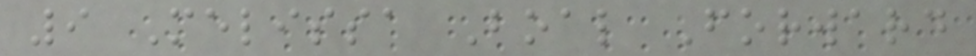9 Melissa Boal Forward
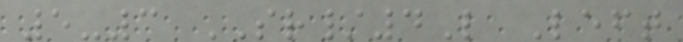5-3 SR/4L Left
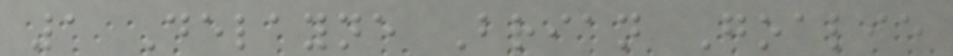1 Delayne Brian Goalie
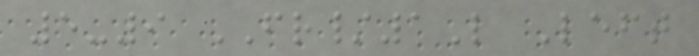5-9 FR/1L Left
